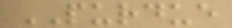PURDUE
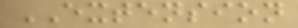EXTENSION
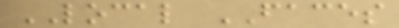LOCAL FACES
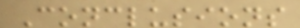Conclusions
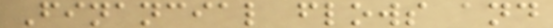Financial flows and
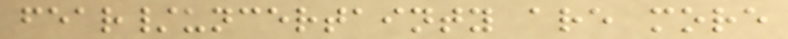fear/uncertainty are more
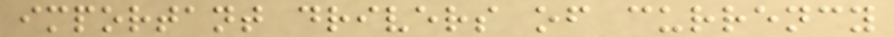important drivers of currency
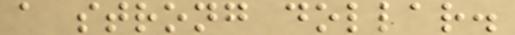a strong dollar.
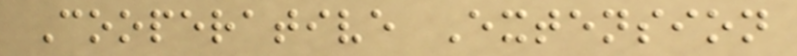Cooperative Extension
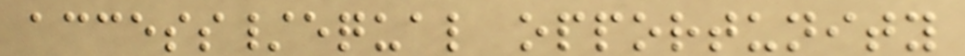access/equal opportunity
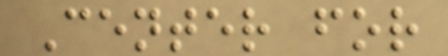Center for
